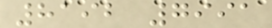8192 7991
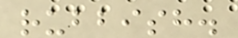rubbish.
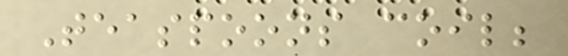Teaspoons coil;
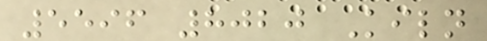5596 8020 Kiln
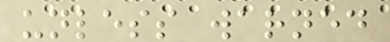unless warned
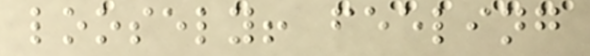loosely! feeling
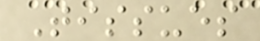Tissues
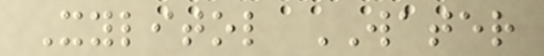Xylitol WATER
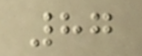87
